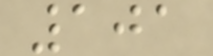101
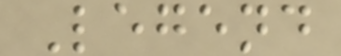Legend
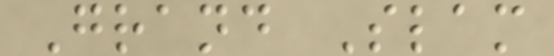Grand Slam
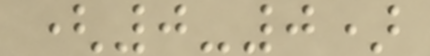(0-0)
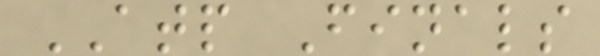ATP Finals
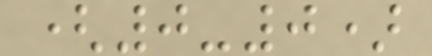(0-0)
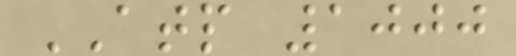ATP 1000
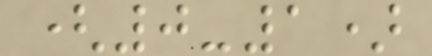(0-1)
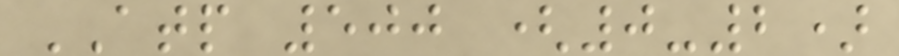ATP 500 (0-2)
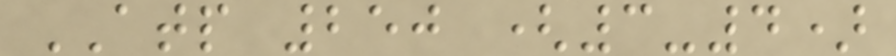ATP 250 (3-4)
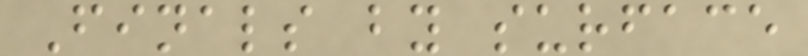Finals by surface
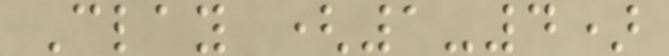Clay (1-4)
